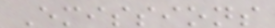Emissions
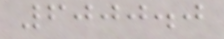6000.0
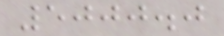5000.0
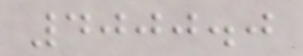4000.0
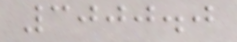3000.0
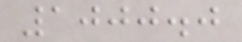1000.0
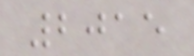2015
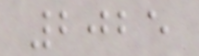2025
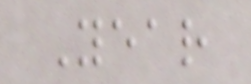Year
